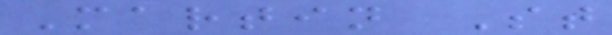Martin St
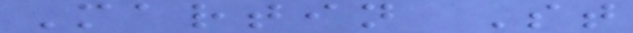Martin St
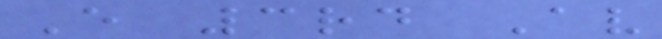E 3rd Av
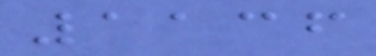1136
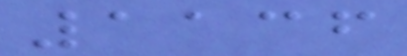1136
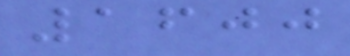1600
